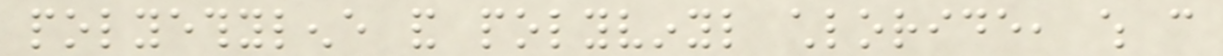polyethylene and polyvinyl chloride, which can
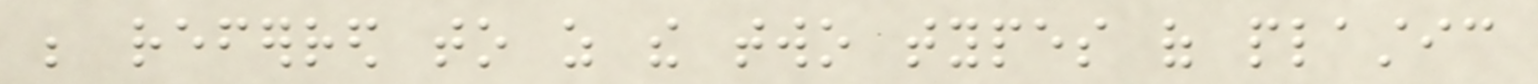be referred to as the two types of plastic
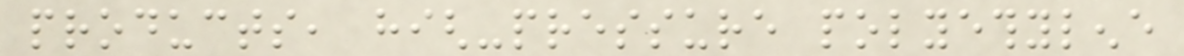products, high-pressure polyethylene
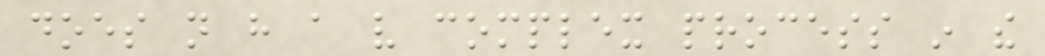does not have a very complex process in the
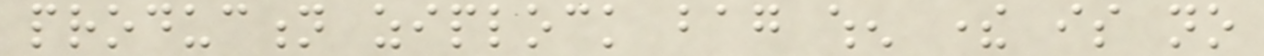production ziplock bag when there is no
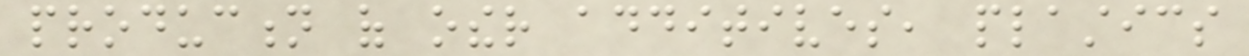production of other additives, plastics
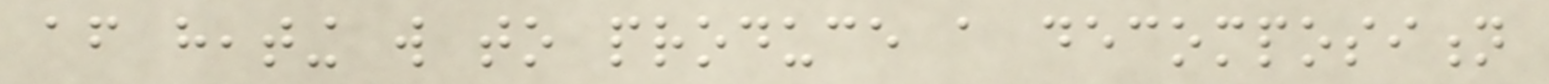after heating will to produce a decomposition
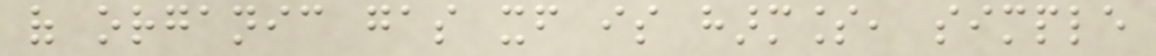of organic gas itself is harmless, simple
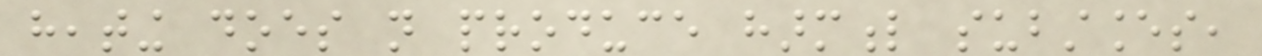heating does not produce harmful substances,
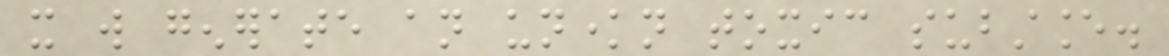it will generate an unknown toxic substance.
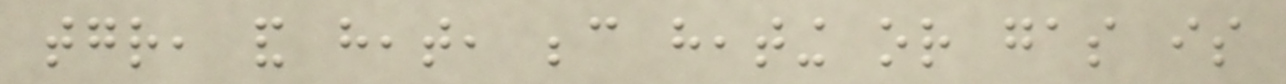together, and heat, because heating or gas is
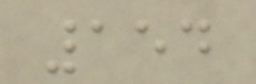154
